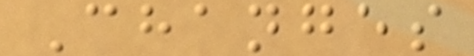Changes
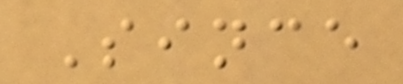Since
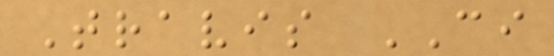Travis CI
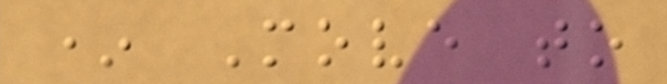* Move to
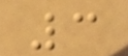3
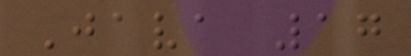Java 17
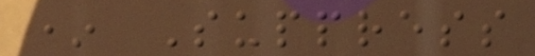* Suppress
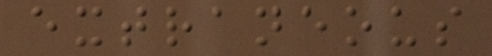extraneous
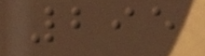295
